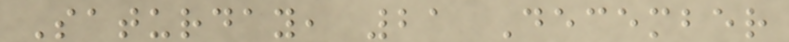Saturday, 21 December
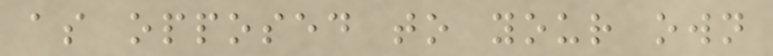as opposed to your own
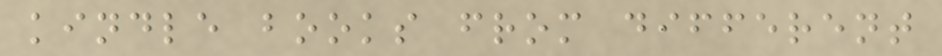kindle books from different
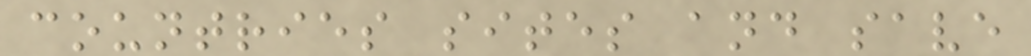countries sites and save
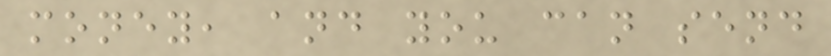money, and you can send
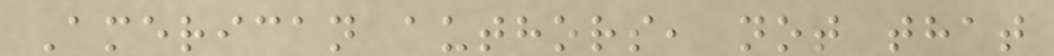American authors, not that
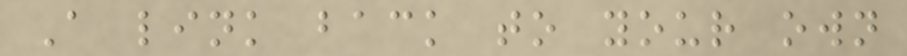A link back to your own
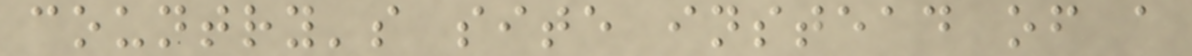country's site instead of a
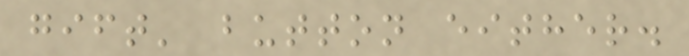gift' button either.
